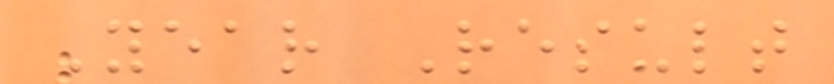Year Result
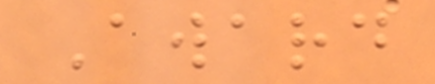Award
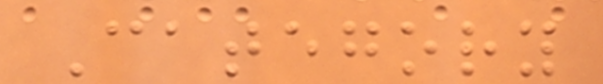Category
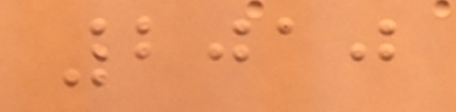2010
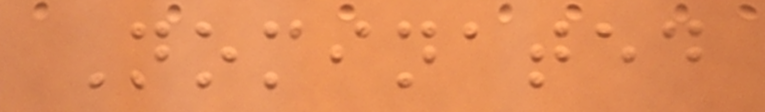Nominated
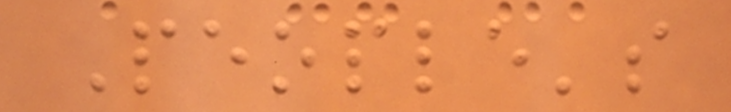People's
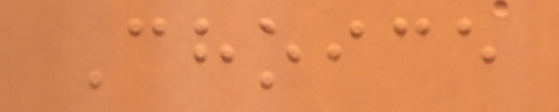Choice
